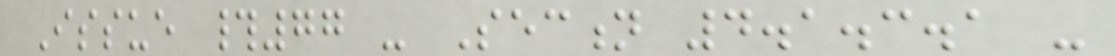Issue #77 - Section 4.1.3.1 -
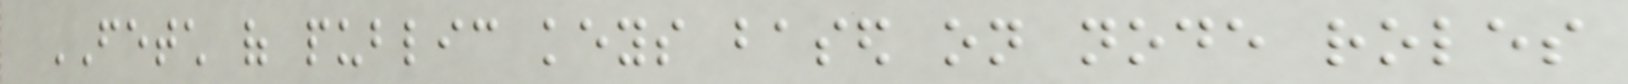FETCH of public keys based on node roles
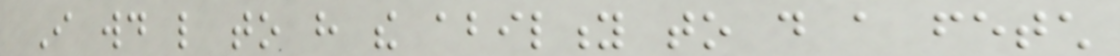I would like to have the ability to do a fetch
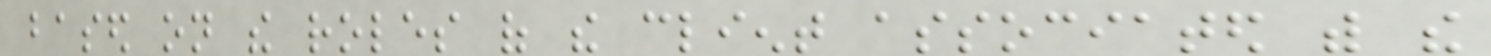based on the roles of the client associated with the
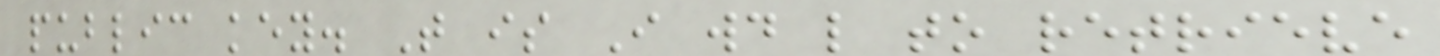public key. That is I would like to retrieve
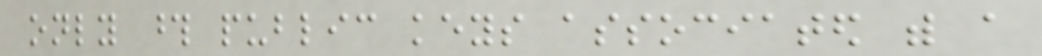only those public keys associated with a
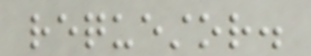requestor.
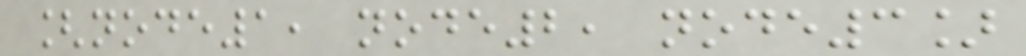[node1, node2, node3]
